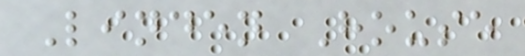Linden House
